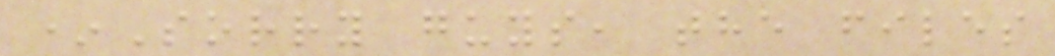*Sorry guys, the files
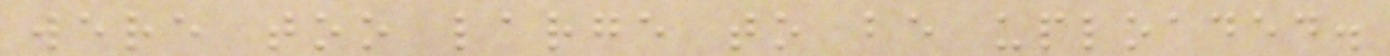were too large to be uploaded.
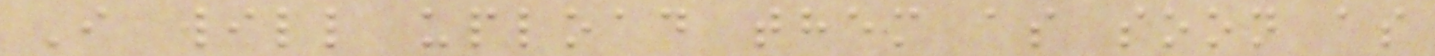I will upload them as soon as
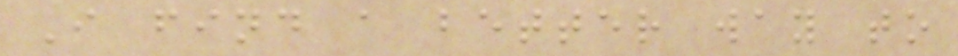I find a better way to
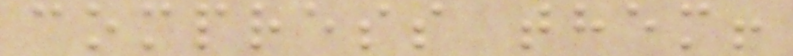compress them!
